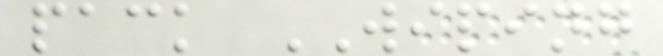pack WIPING
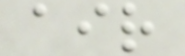air
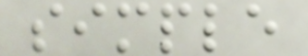simple
